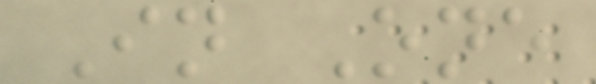In One
